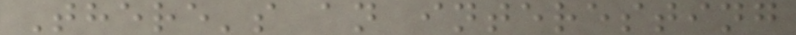There's an interesting
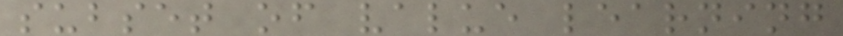subset of value learning
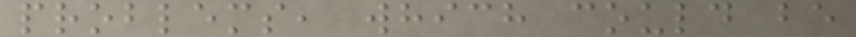problems, which could be
